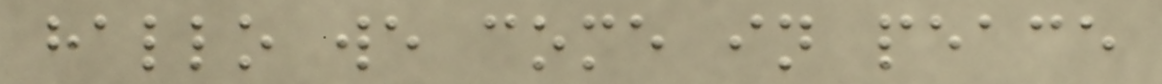hallo we come in peace
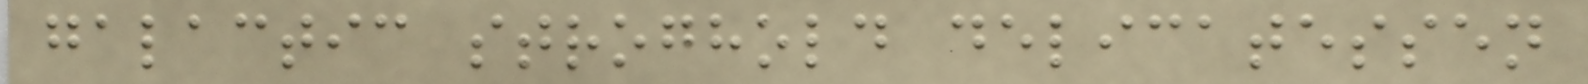galactic stroghold delicatessen
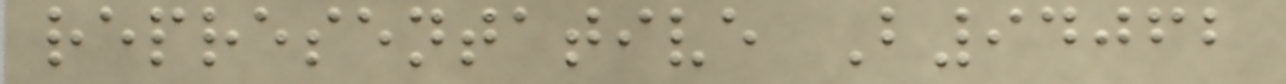representative B94062
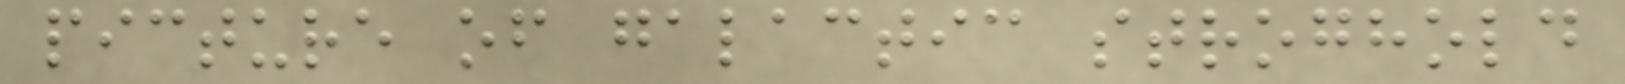picture of galactic stroghold
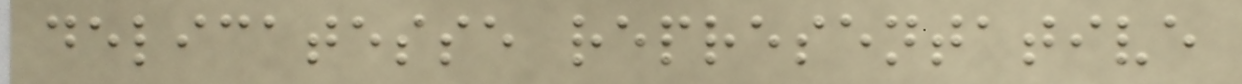delicatesse representative
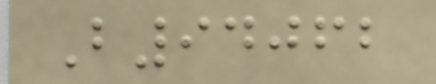B94062
